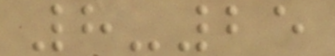8-25
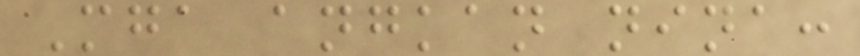Mga angkan nina:
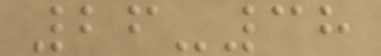26-38
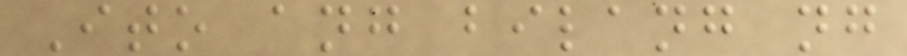Ito ang bilang ng
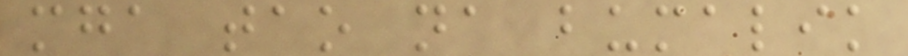mga tao na bumalik
